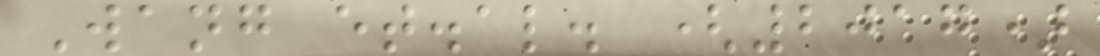Wang et.al. (2017)
